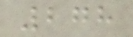278
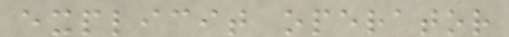explicit operator
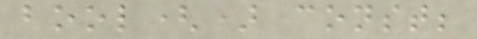bool() const;
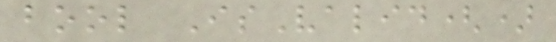bool IsValid()
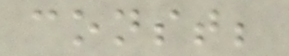const;
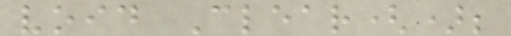void Clear();
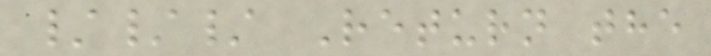/// Return the
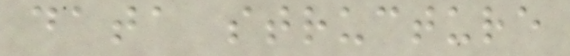data structure
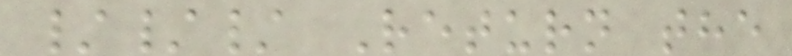/// Return the
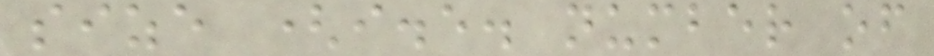size (i.e. number of
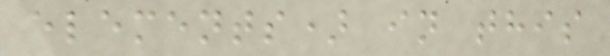elements) in this
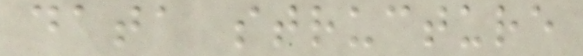data structure
